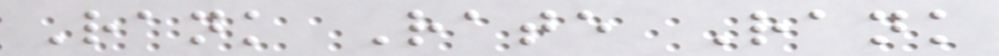Rank Rate Rank
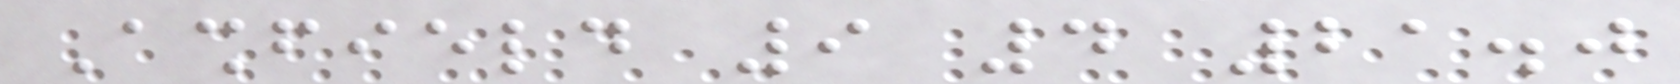Ashfield 9 4 21.0
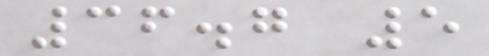36.7 5
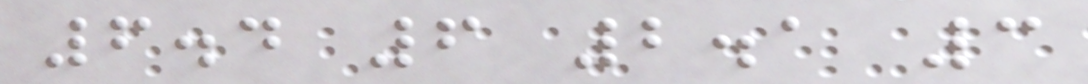6.4 6 2.1 3
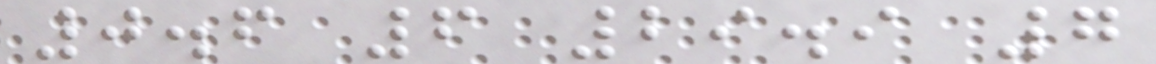0.6 6 29.9 7
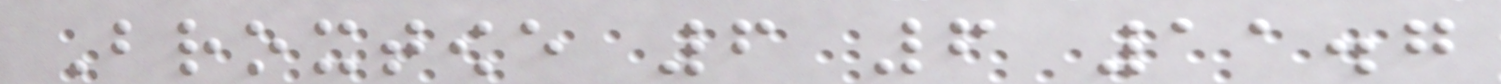Broxtowe 6 6 11.7
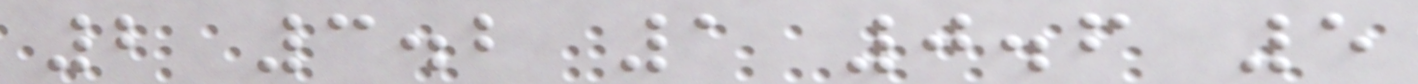2 3.2 1 0.6 5
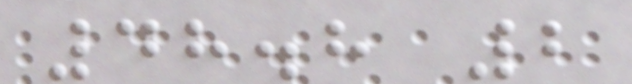48.8 2
